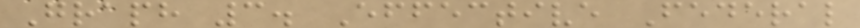Graph 3. Effective Federal
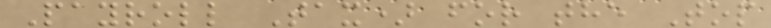Payroll Tax) for the Top
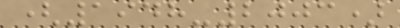(1948-2003)
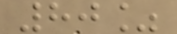80%
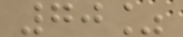70%
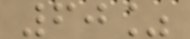60%
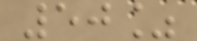50%
